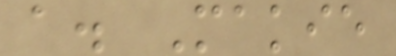a. Makie
